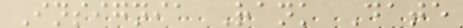Insignia Rank Date
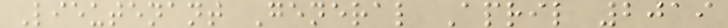Lieutenant General April 2019
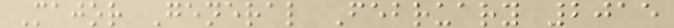Major General February 2015
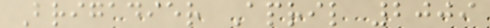Brigadier April 2009
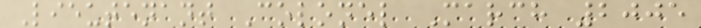Lieutenant Colonel March 2005
